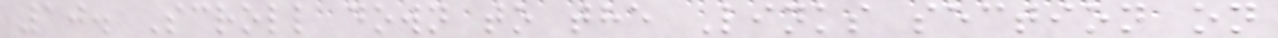10. Scroll down to the Links section on
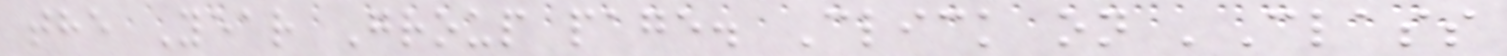the Year Group page. Click on 'Class
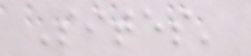Sites'
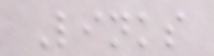Links
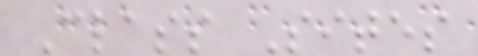Class Sites
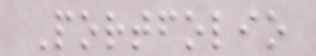Portfolio
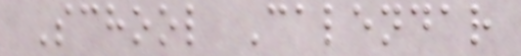School Calendar
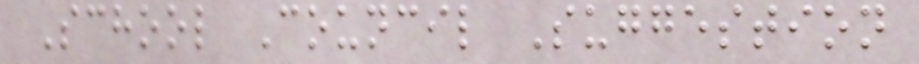School Council Suggestion
